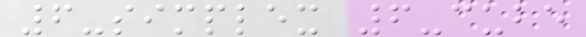6-simplex 6-cube
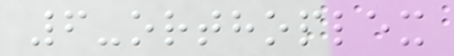6-orthoplex
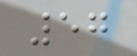57
